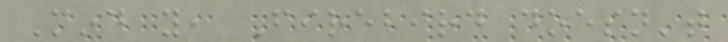Mind you, Firebird doesn't
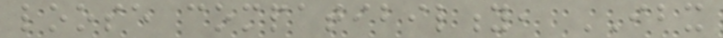loose compatibility, IBX
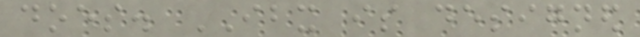does. IBX is designed
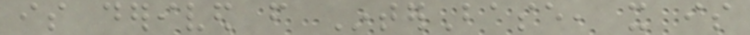is derived from InterBase, it is
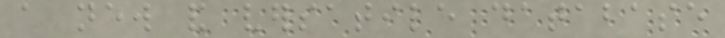a new and versatile database
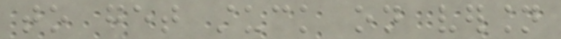to get stuck on version
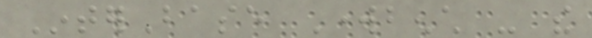InterBase Workbench - the
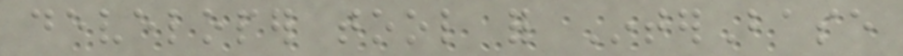developer tool for InterBase
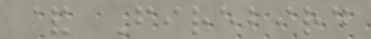& Firebird
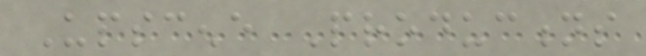Upscene Productions
